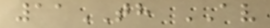11TH AV
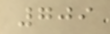709
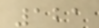121
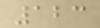123
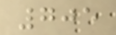705
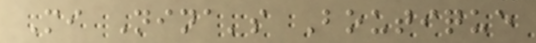Mi Nina's Boutique
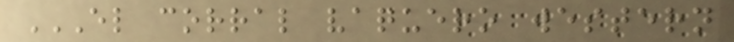EL CORRAL VAQUERO WESTERN
